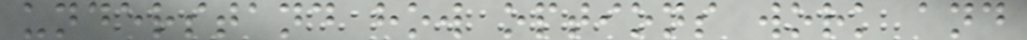understand how options work and
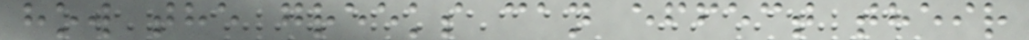how the greeks can effect their
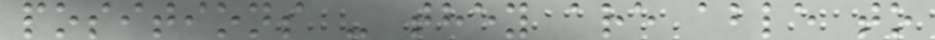positions - they are able to
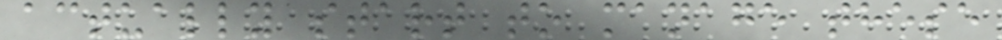actually start to manage these
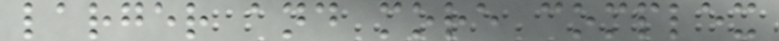larger and more complex
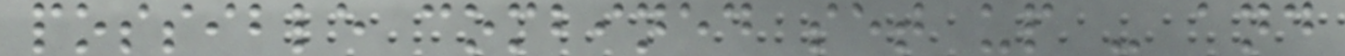possible combined set up - and
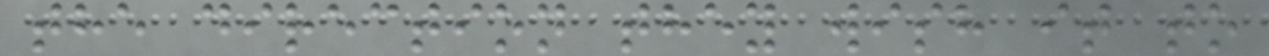the direction they wish it to
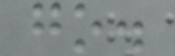go.
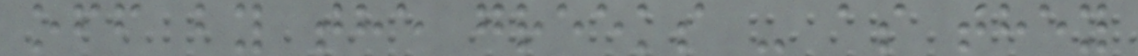off by the greeks - as they
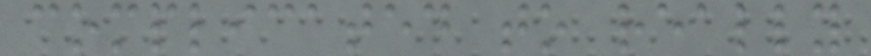complicated to really
